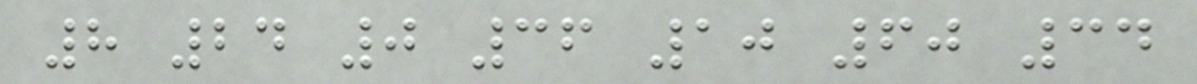8 24 0 36 10 60 34
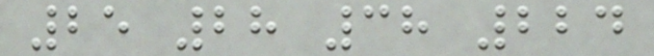25 28 38 224
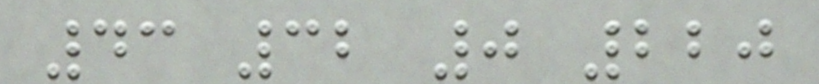43 32 0 220
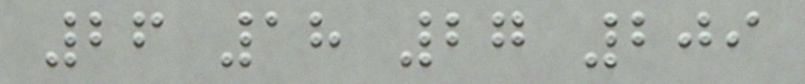26 18 27 209
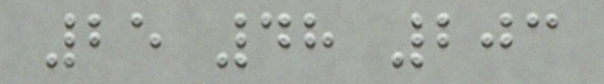25 48 203
